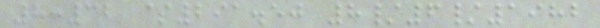8:32 $291.50 8/6/1982
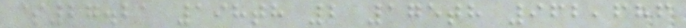$27.21 198th 2 175th 962,686
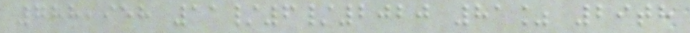788,958 11/6/2020 81% 29th
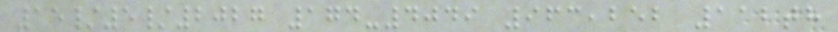15/5/2027 174-4049 963,252 112th
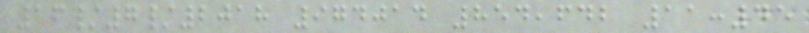16/7/2018 974014 854,642 11:45
